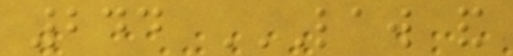244 LAW AND
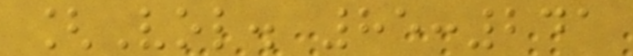[Vol. 85:241
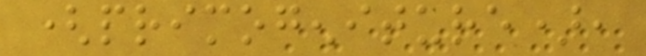(primogeniture),
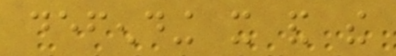defending it and the
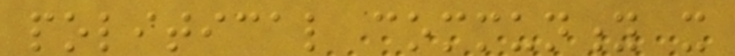political community it
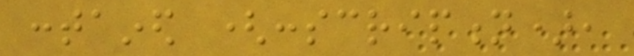contained (conscription),
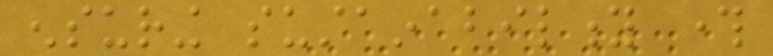ensuring sustainability through
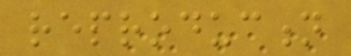reproduction
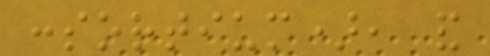consortium), and
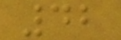42
